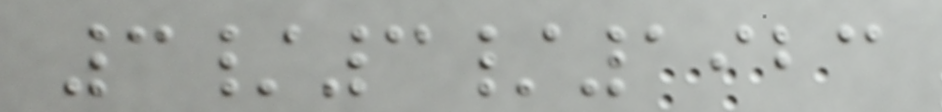3/3/1923
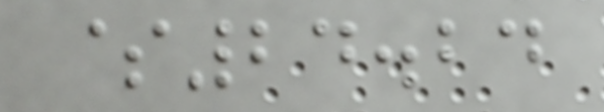$24.24
